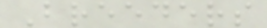Breeders
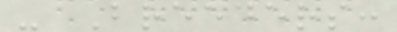- Breeders:
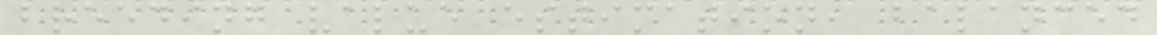breeding value estimation, balanced
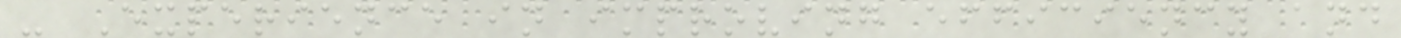- Experience in improving efficiency and
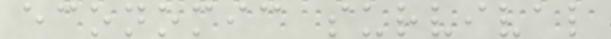economic survival
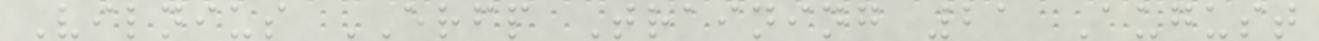Vilnius ERFP Training 21 August
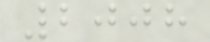2008
